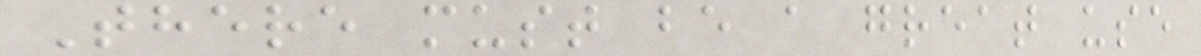There must be a great use
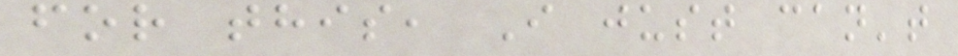for this, I just can't
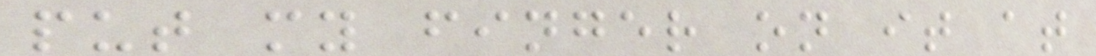put my finger on it at
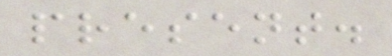present.
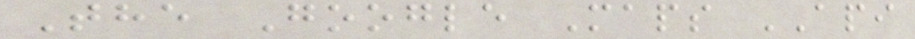The Google Maps API
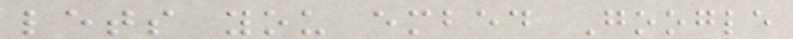lets you embed Google
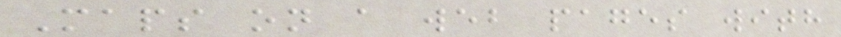Maps on a web pages with
